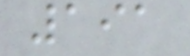191
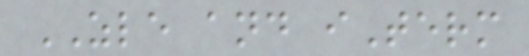ZLE and iTerm
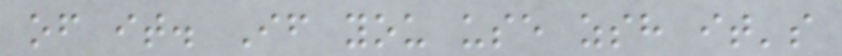of it. If you use zsh it's
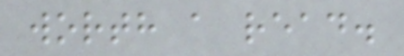worth a read.
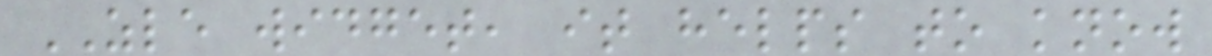ZLE widget, it helps to know
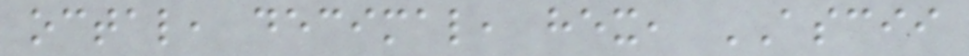octal, decimal, hex, ASCII
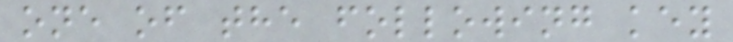one of the following key
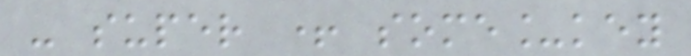- super + some_key
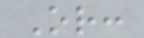Or:
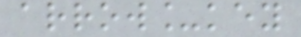arrow_key
